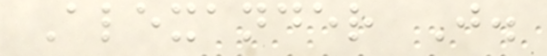Alexander J.
